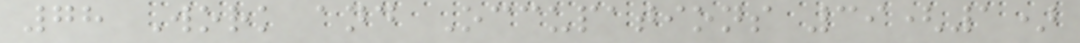78 Work and Occupations 39(1)
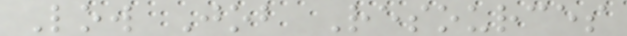Low Job Resources
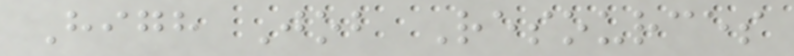High Job Resources
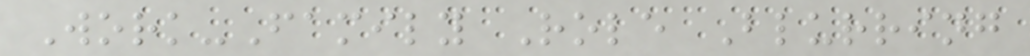Work-Family Role Blurring
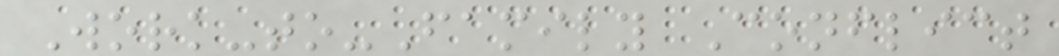Work-to-Family Conflict
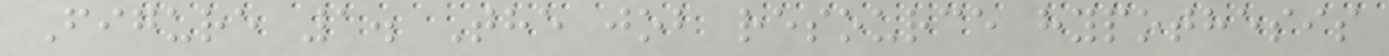Figure 1. The job resource hypothesis
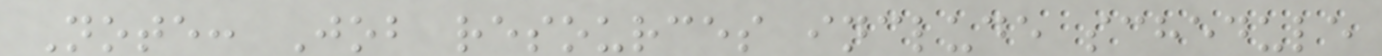Note: Job resources include schedule
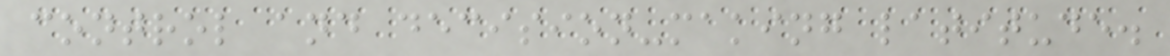control and decision-making latitude.
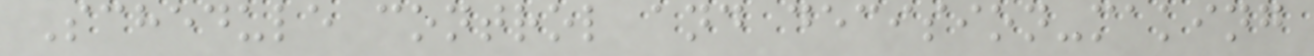Schedule control and decision-making
